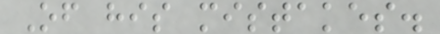Of his mistakes.
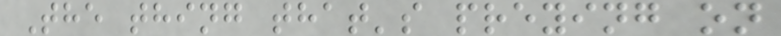The thing that's preying on
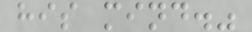his mind."
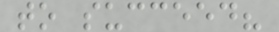to succeed?
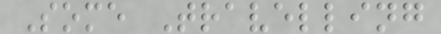Some Travelling
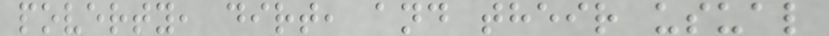poverty, dirt, and their usual
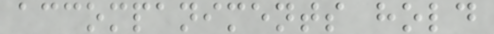accompaniments hold
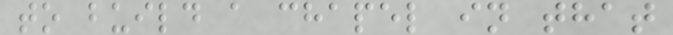to build a chapel in that
